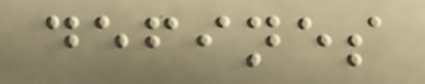defines
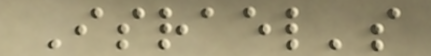Israel's
